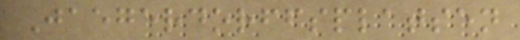Jaegerdorffsplatsen
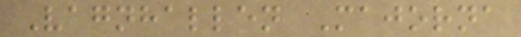Vagnhallen Majorna
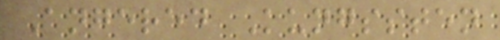Angered Kungssten
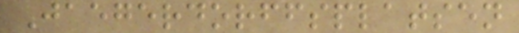Jaegerdorffsplatsen
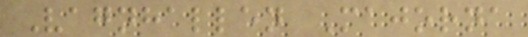Vagnhallen Majorna
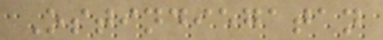Ostindiegatan
